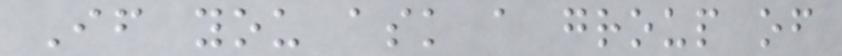If you ask a group of
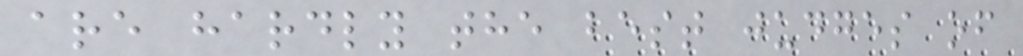are hardly the best judges of
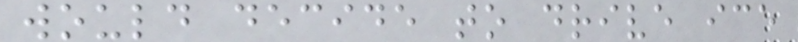would decide to drive ice
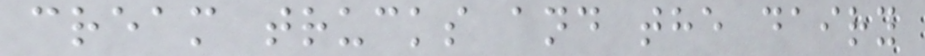cream trucks and the dairy
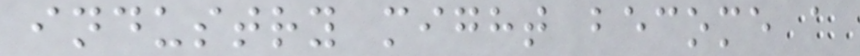industry might become a
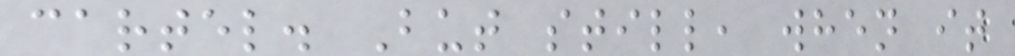cartel. But still, when it
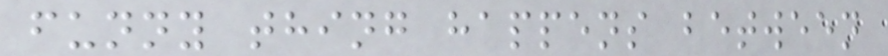funny thing happens between
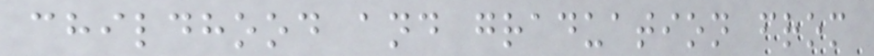childhood and graduation from
